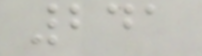241
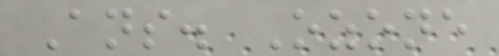Ans. Ozone
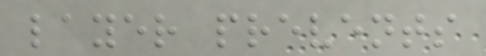layer prevents
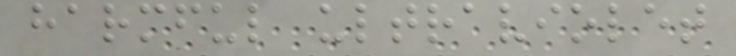harmful ultraviolet
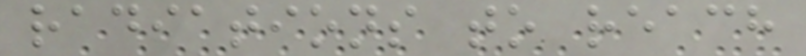radiations to reach
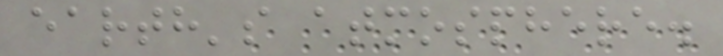earth's atmosphere.
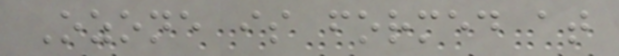Ozone is formed at
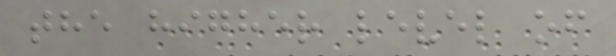the higher level of
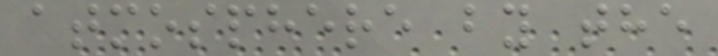atmosphere by the
